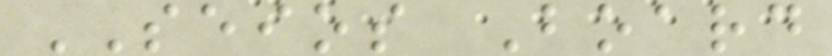SEIOS Board
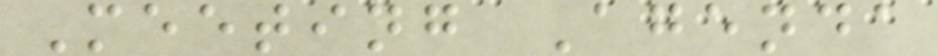Meeting Agenda
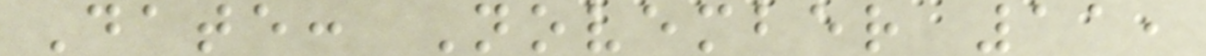Date: November 11,
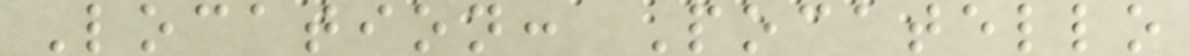Location: Pocatello
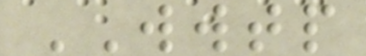WWTP
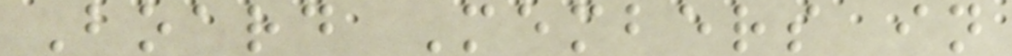Board Members in
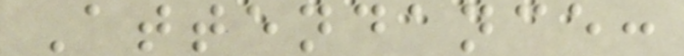Attendance:
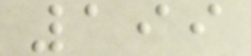199
